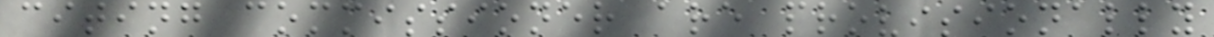citing commissioner are provisionally
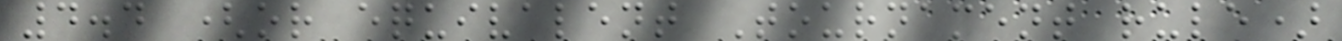4.4 (or equivalent Tournament rule)
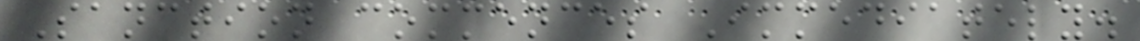Sanction commences Immediately.
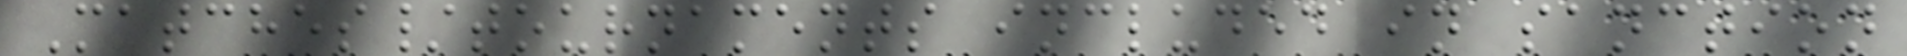Matches/tournaments included in sanction
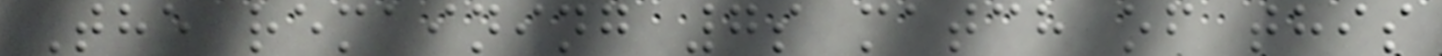The remaining 7s match of this
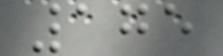175
